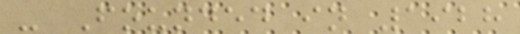- Founded in 1928
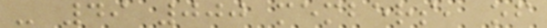- 49 000 members, of
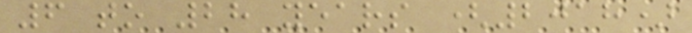6 to 28 years (2018)
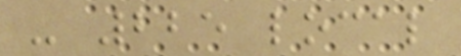- 225 local
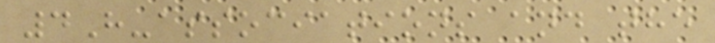4H-associations and the
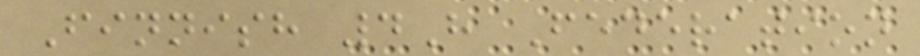Finnish 4H Federation
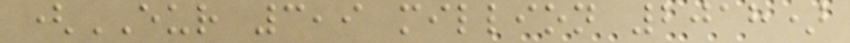(EUR 3,9 million 2018)
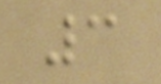3
